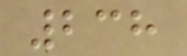238
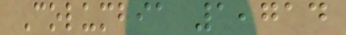Columbia 1,714
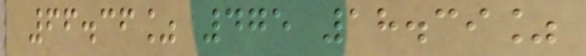66.36% 475 18.39%
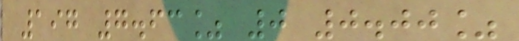197 7.63% 0 0.00%
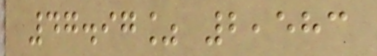47.97% 2,583
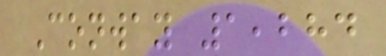Conway 1,284
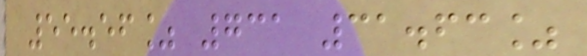55.56% 731 31.63%
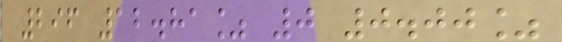296 12.81% 0 0.00%
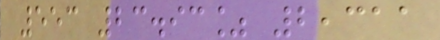553 23.93% 2,311
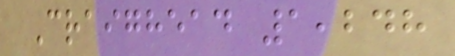Craighead 1,248
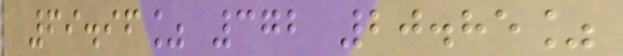69.96% 372 20.85%
